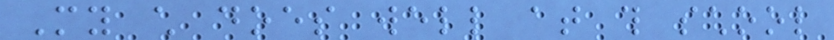My child does well at this school
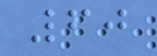60
